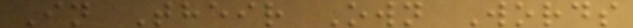In Their Own Words
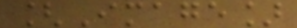[Image]
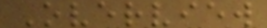Overview
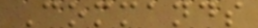Commands
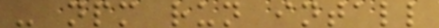- npm run intall
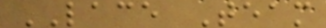LACE Team
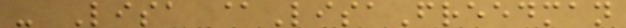- Lisa @LisaFreedman
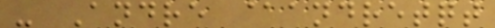- Andre @andretqt
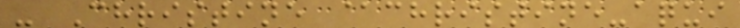- Christine @christine-aqui
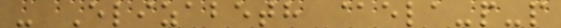- Elizabeth @ela-p-p
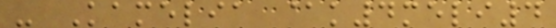- Kamelia @k4meli4
